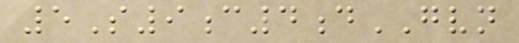5S9c4dGVN
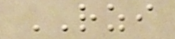RZI
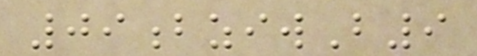09bziwB9
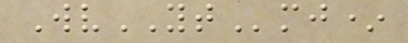WvYTmj*
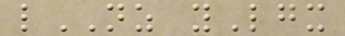lNZ yLgx
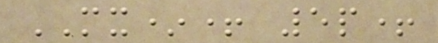MX*+ 5p+
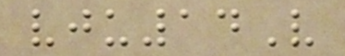vju14V
